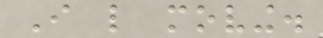I like moving.
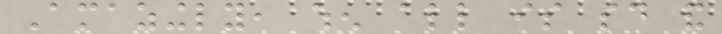Amazingly, when all is said and
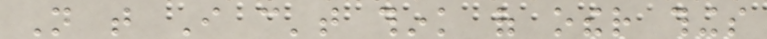Not that I can't think of other things
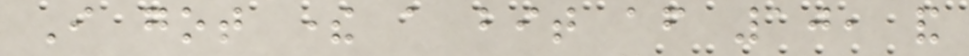I got there a bit after 10, and
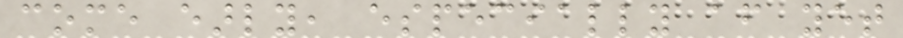come early, especially after yet
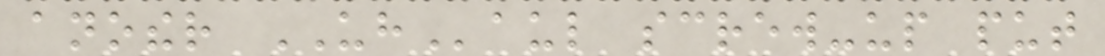another UHaul screw-up put
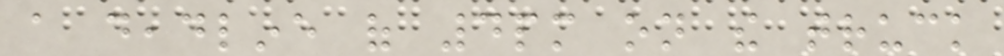a deadline of 4pm on the truck
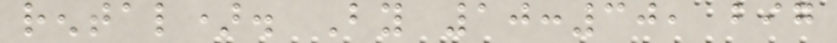rental). By 10:30, big
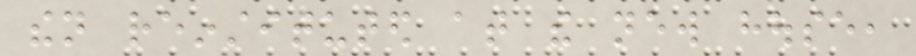then reinstituted at the new house,
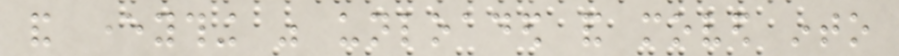and everything was unloaded and moved into
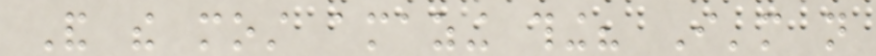And the most amazing thing? I'm not
